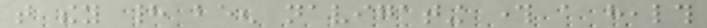that they had been navigating through a health
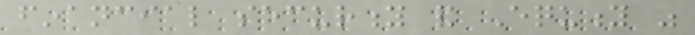financial security and Equity was
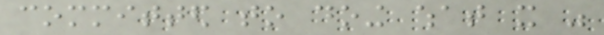committed to doing what it was
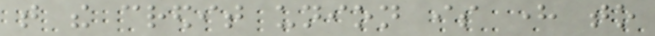that the credit union is here to
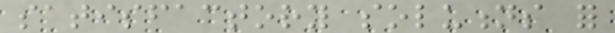satisfactory solutions for
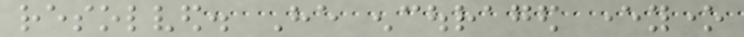resolved. He encouraged everyone
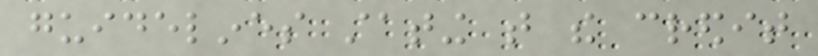guidelines stating that the credit
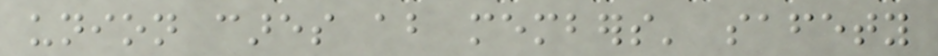union cares about members' safety
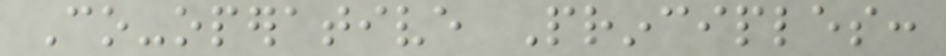Co-operative Principles:
